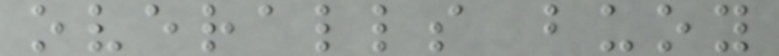overalls buoy
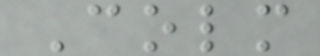Colm
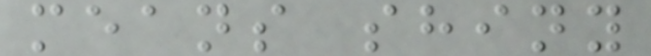means shiny
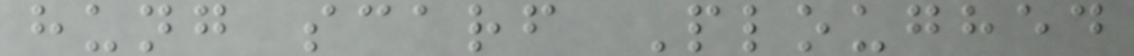hung scarf Ploughed
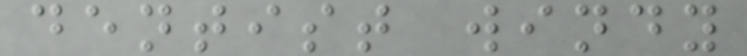dentist windy
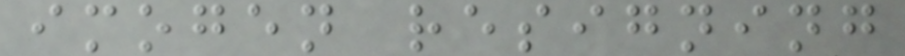imogen resigning
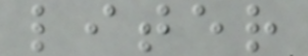liter
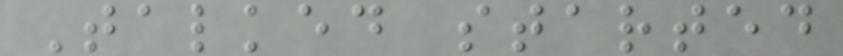Talked started
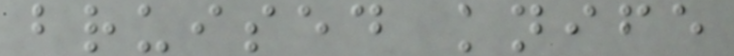bruised knife
